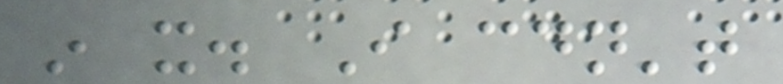in it. I couldn't
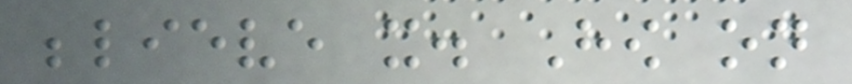believe it. How on
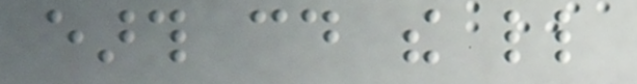earth could the little
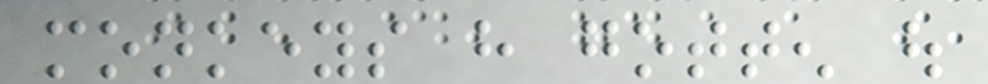monkeys have gotten out
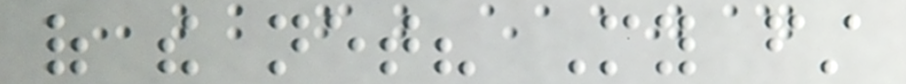of the net? My first
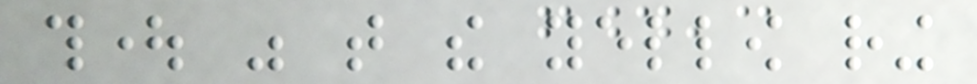thought was that the yellow ring
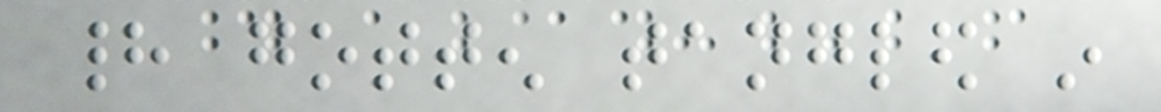had gotten tangled in
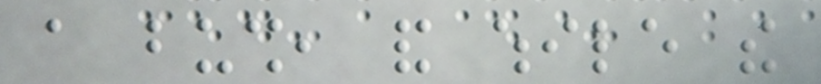a bush, and while the
